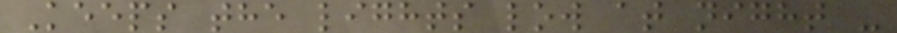Keeps the lights low at night -
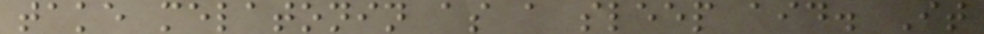take melatonin as a sleep aid. It
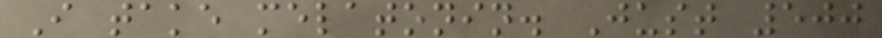I take melatonin. Just 500
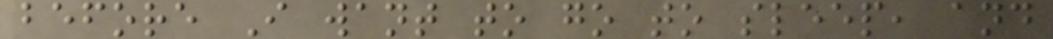before I want to go to sleep, and
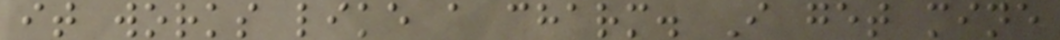it works like a charm. I get mine
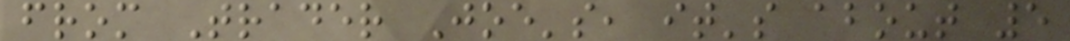from Trader Joe's, it's about 5
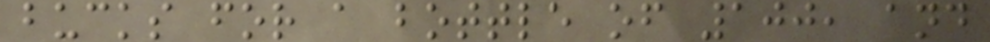bucks for a bottle of 100, and
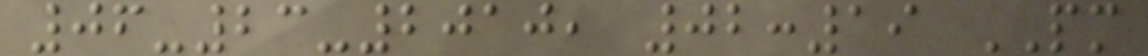06-23-2010, 02:19 PM
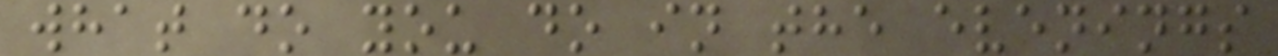what do you do in the evenings
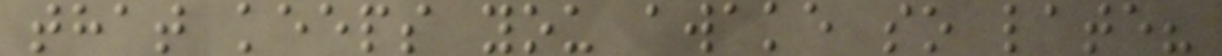that keeps you awake so late?
